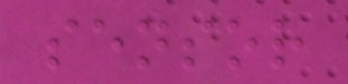sensor
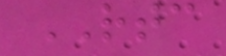RTC
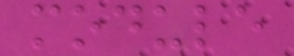module
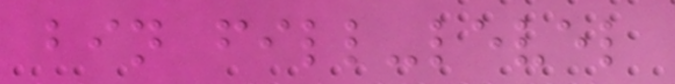bin fill-level
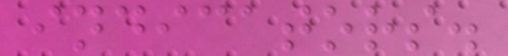indicators.
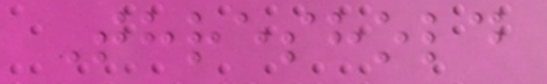Threshold
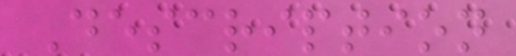Description
